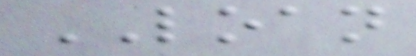LOAN
